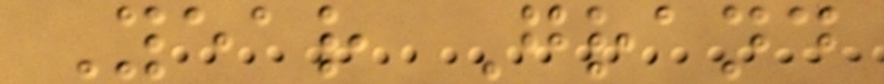Year Grand
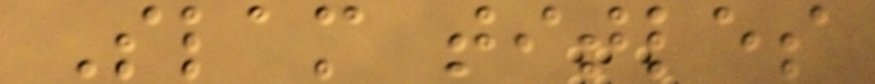Slam titles
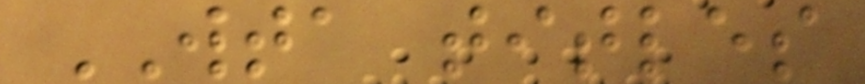WTA titles
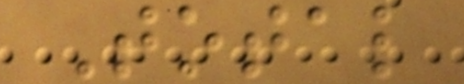Total
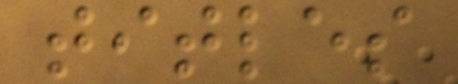titles
